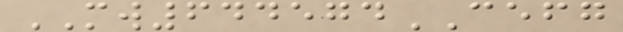MW644574CEFG
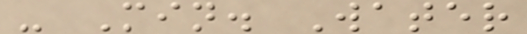- Min. Water
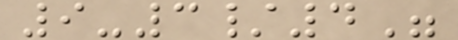9-3/4"
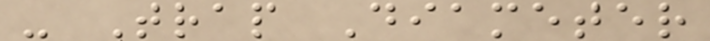- Trap Diameter
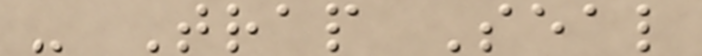- Trap Seal
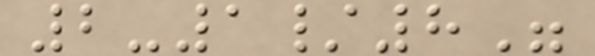2-1/8"
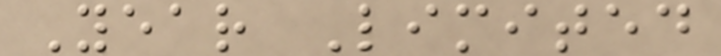Year Limited
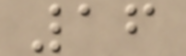16
